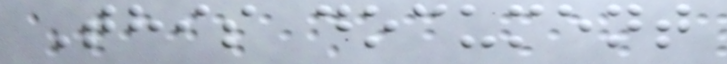This document
